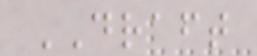DRAFT
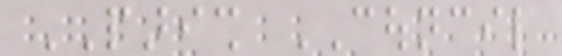PARISH COUNCIL
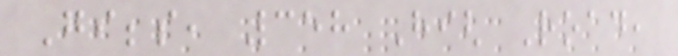Gibbs, 358 High Road,
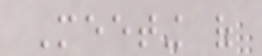Meeting of
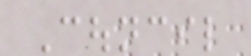Council
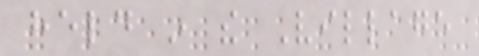held in the Village
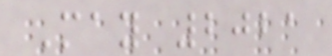May 2021
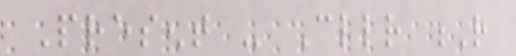Present - Cllr R
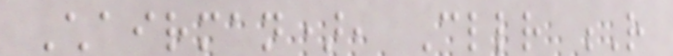Chairman), Cllr R
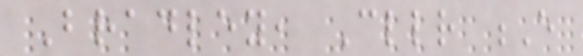Bradley, Cllr E
